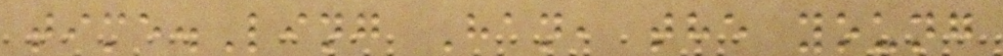time.Ling Han, the young
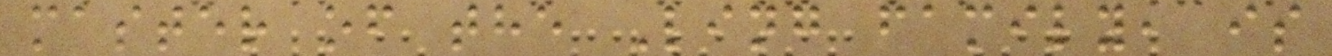master of the Ling family, is
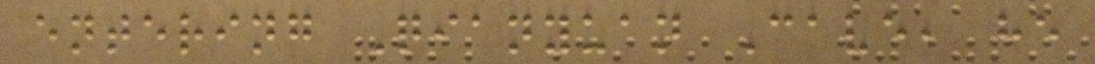entering Qianyuan Cave, he
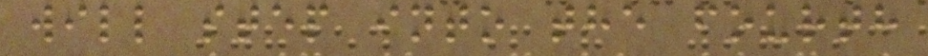will step into the fourth
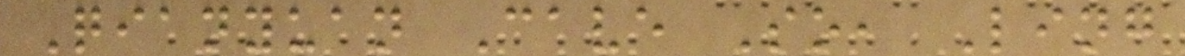Qianyuan Cave So, Ling
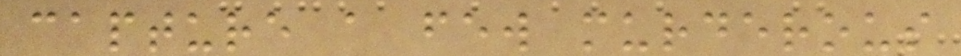capture a few murderous
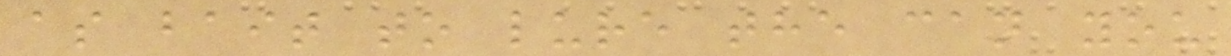as bait to lure the can you
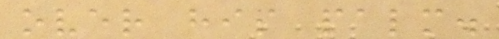over his palm.
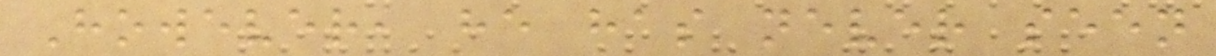However, he has never seen
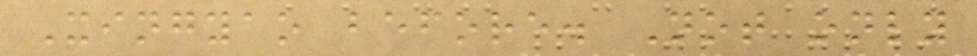Xingyao before. Not only
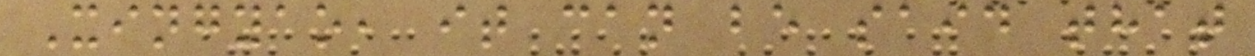Xingyao, it can be said that
